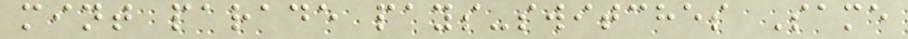mint parade pays-switches Same
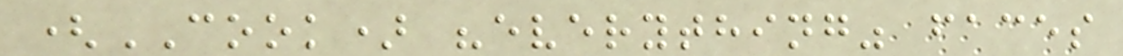(COOK) "everything" faces
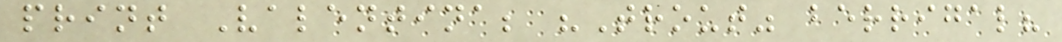print Valentina; "Trout" berrigal?
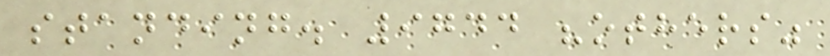standing. 9744 "others"
